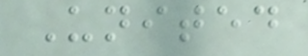United
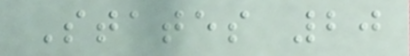States 20
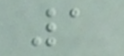1
